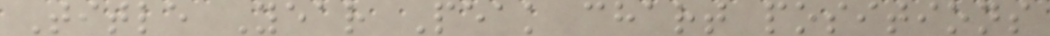Title Year Peak chart positions
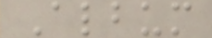Album
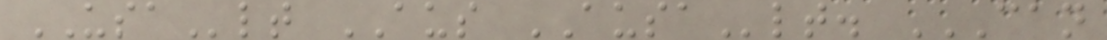USAlt AUS AUSAlt. CAN
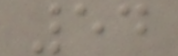54
